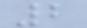2
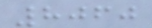8060
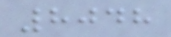8048
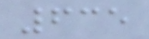635
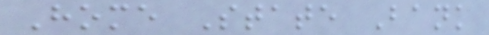Home State Bank
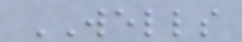WELLS
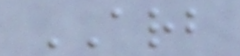ARB
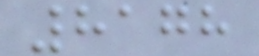8178
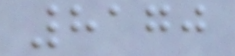8170
